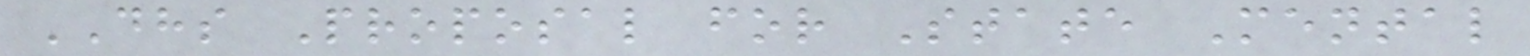DHS Proposal for State Mental
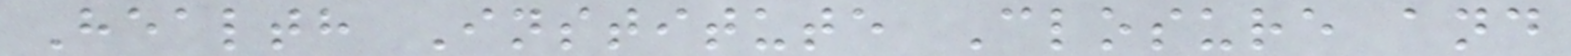Health Institute Closure and
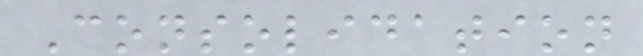Consolidation
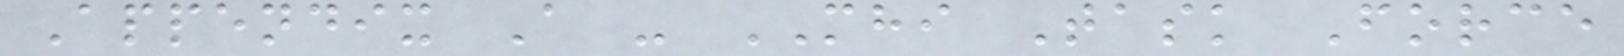Appendix A - MHI Task Force
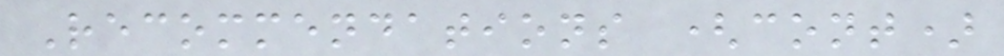Recommendations (cont)
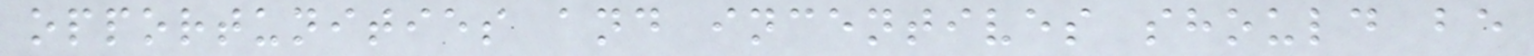opportunities and incentives should be
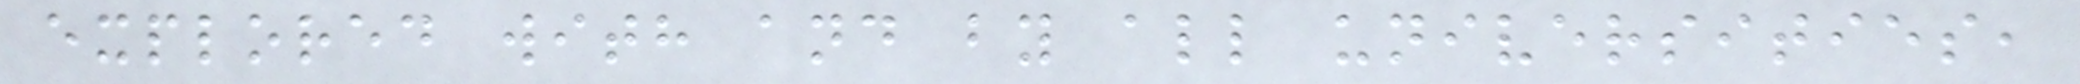explored with and by all universities,
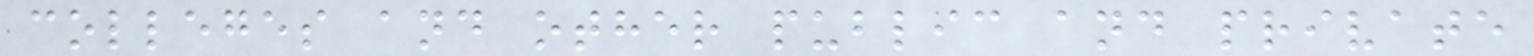colleges and other public and private
